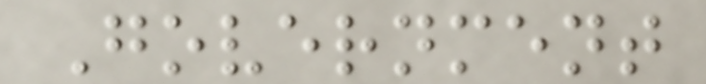Government
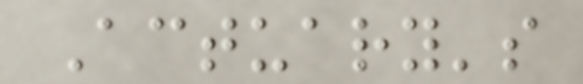Actuary's
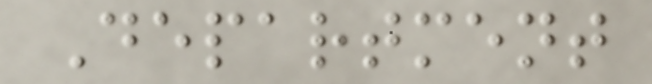Department
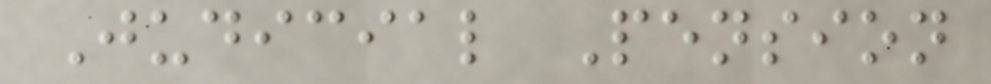Judicial Pension
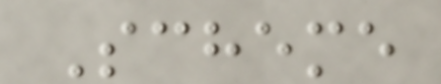Scheme
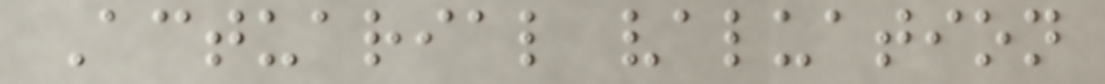Actuarial valuation
